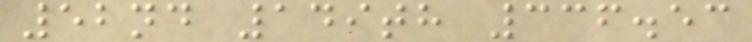52nd 149th 336.53
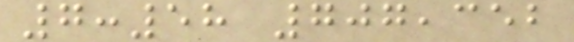7:58 707,352
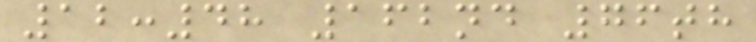12:48 162nd 76th
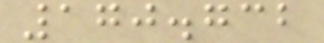170.732
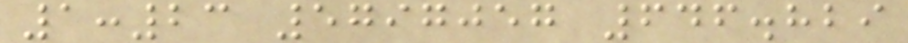1:23 5797057 646.829
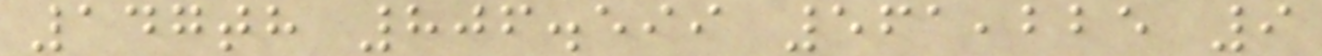147th 806.599 561,225 9
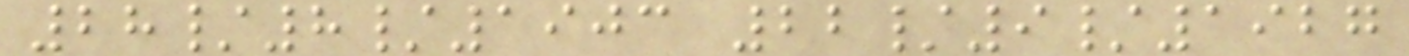28/8/1903 22/9/1927
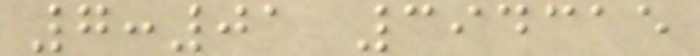7:01 394315
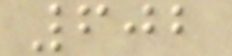602
